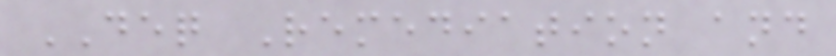DEQ Remediation and
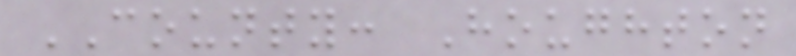COUNTY: Houghton
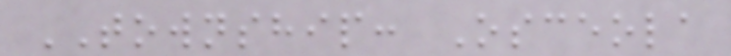TOWNSHIP: Osceola
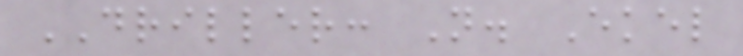DRILLER: N. Ekel
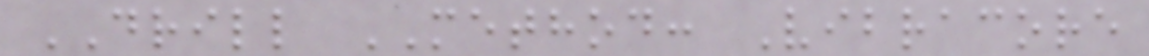DRILL METHOD: Vibracore
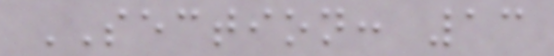SECTION: 13
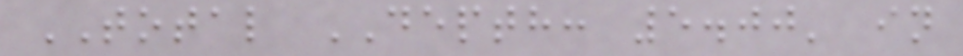TOTAL DEPTH: 5.00' in
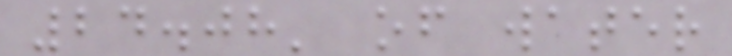24.08' of water
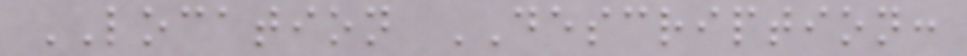LOCATION DESCRIPTION:
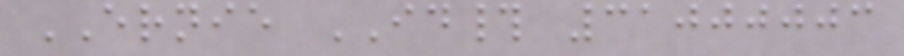ERNIE ID# 31000003
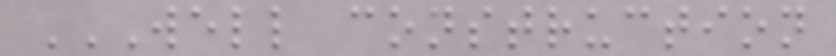WELL CONSTRUCTION
